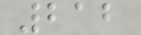212
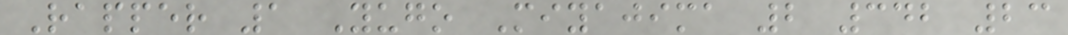Rapper 1 Yugo Miyajima 2 342 23
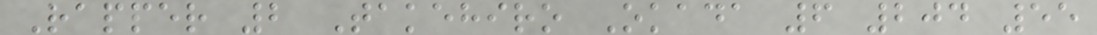Rapper 2 Takehiro Okada 6 204 55
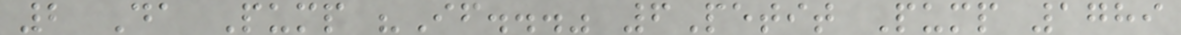2 Da Pump "If..." 6Petit Pump 1789
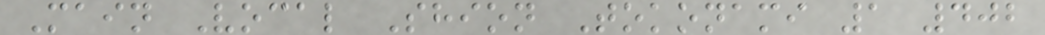Main Vocal Shion Tokonami 1 402
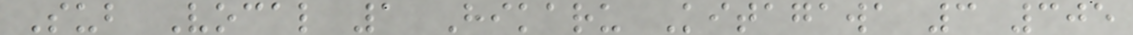Sub Vocal 1 Hikaru Kitagawa 3 305
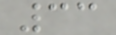33
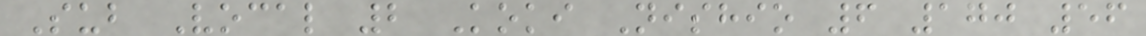Sub Vocal 2 Koki Nishio 6 170 56
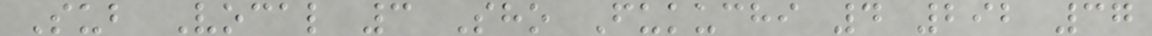Sub Vocal 3 Sho Fukuchi 4 292 37
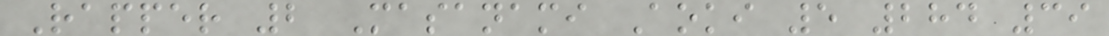Rapper 2 Masanami Aoki 5 284 39
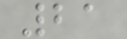21
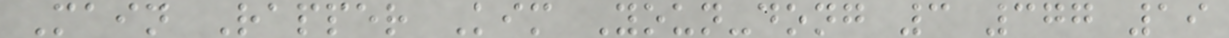Main Rapper Kim Youn-dong 3 377 19
